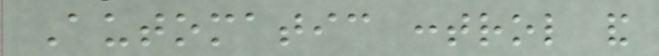Automatic control and
